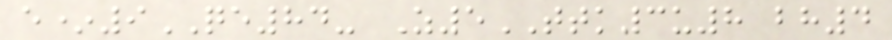e*9QE84- Z5TTK3u8 bh4
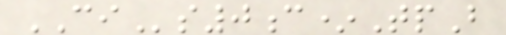CIs0c*TpB
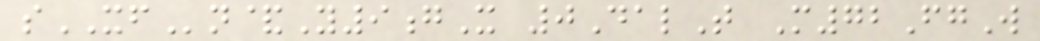sXFn&Y9gX 0DalT M72FgW
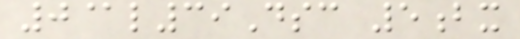0@l39Dsc 5bx
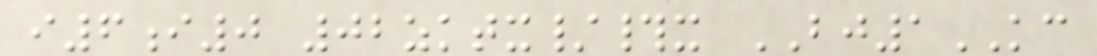i6i0 02zktx/#x BJ1KC
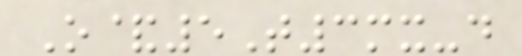O&5T3mx-d
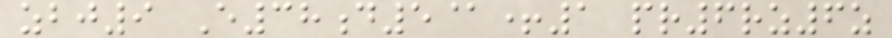zbj9 E38d5@+1 pr6rz6z
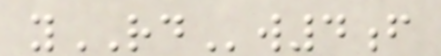yRDw4f
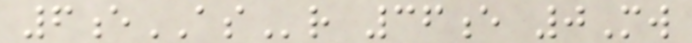6eASr 36e 0Mw
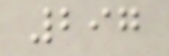297
